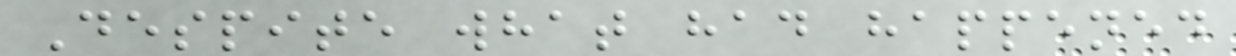Despite what had happened
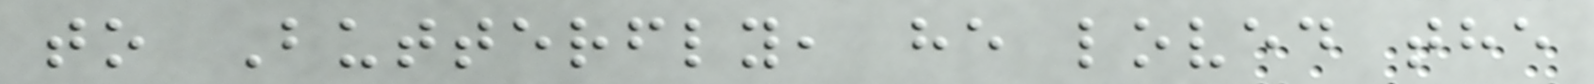to Butterfly, he loved the
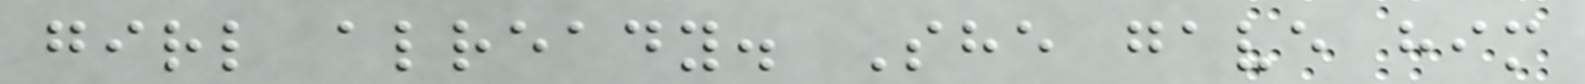girl already. She gave him
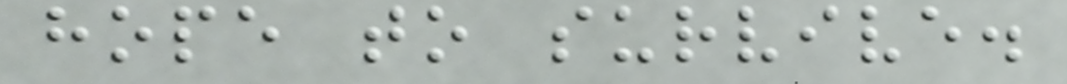hope to survive.
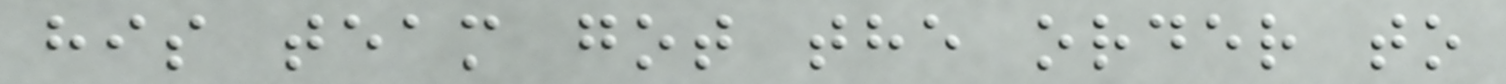his team got the order to
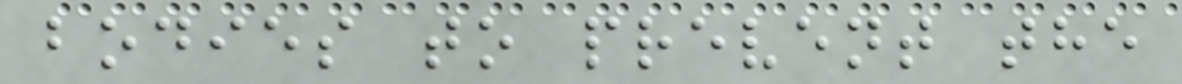bodies to prevent the
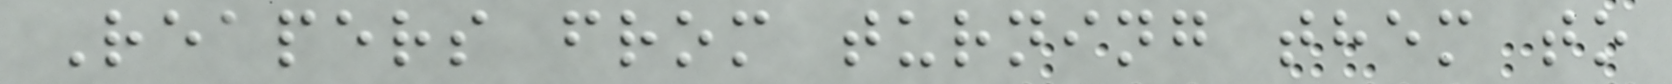Reapers from turning them to
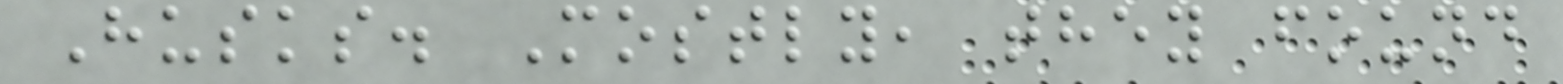Husks. Mostly, they found
